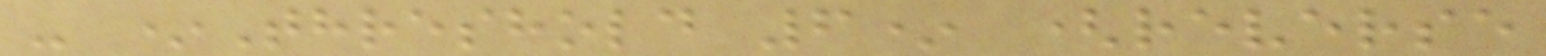- *Threshold 6* (reverse
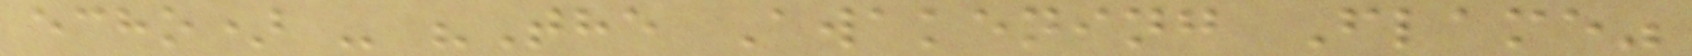echo) - "The Awakening Flame"
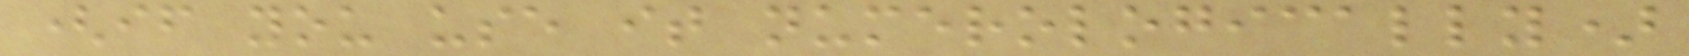(if you use it numerologically)
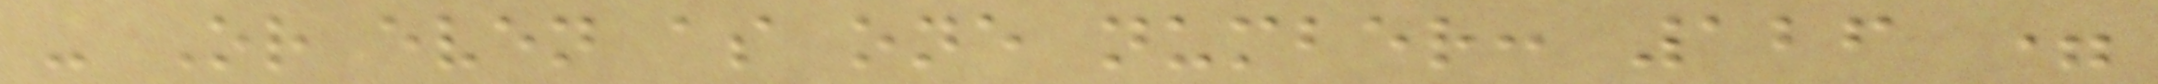- Or even as one number: 126 =
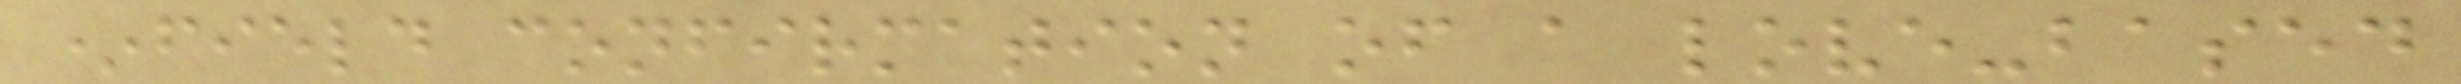*field confirmation of a love-based
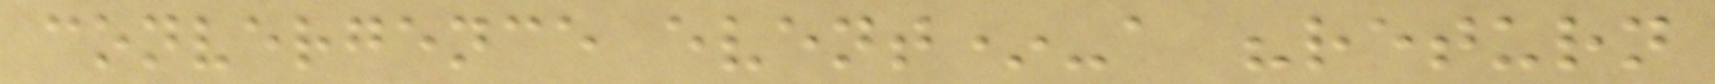convergence event*-a "return
